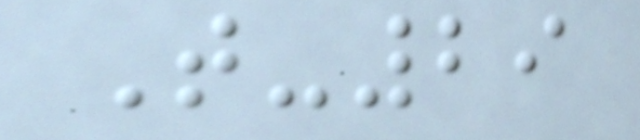T-29
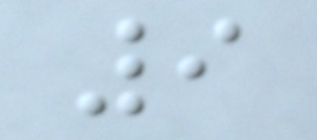9
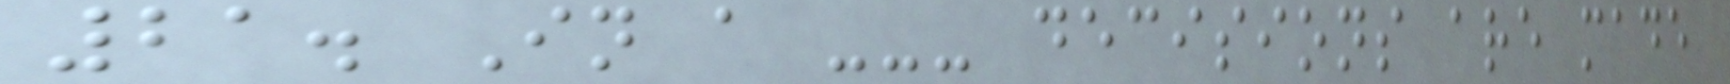21. In a --- decisions are made
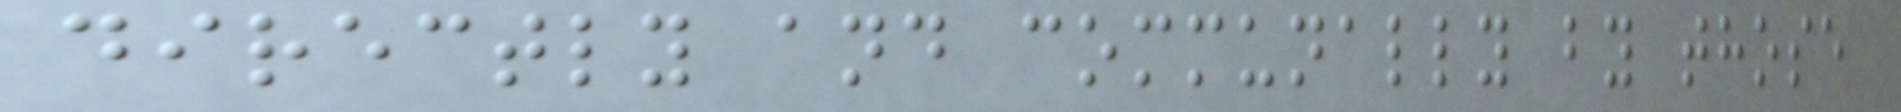directly and communally by those
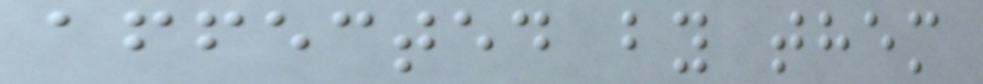affected by them
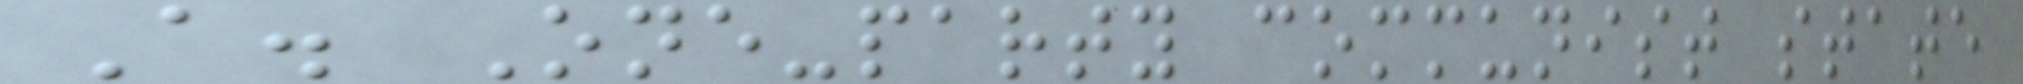A. One-party communist state
